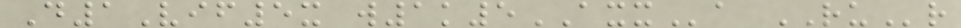D1Vif5x w1k5AXXa RUr
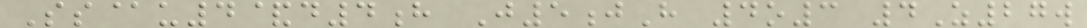Ss@u4&d4h J5jH 4o3 4Z27w
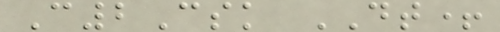C2Csk DT+
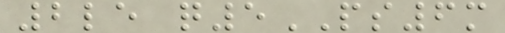2le q5PS6m
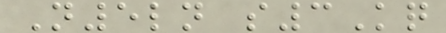N5ln s3Kq
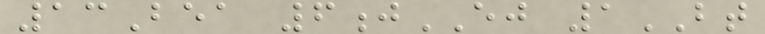13Bea 6jEJ 1BT
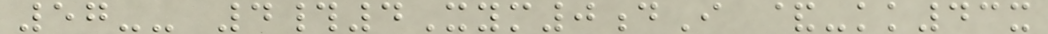57-- 4#4Xym0dI &-kk43x
